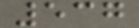537
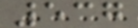537
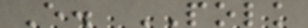E. POLK
